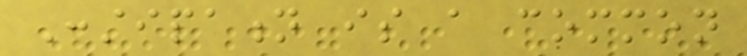Constipation is a common
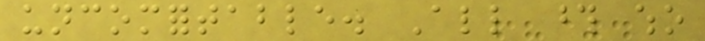uncomfortable. All those who
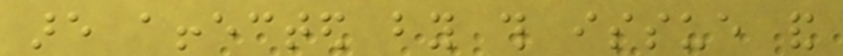are affected by this issue and
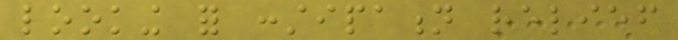looking for constipation relief
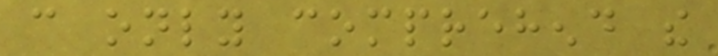can only comprehend the
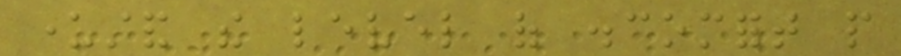understand the level of discomfort people
